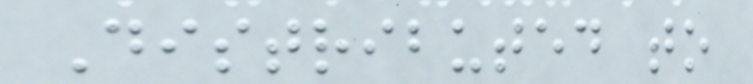Distributed to
